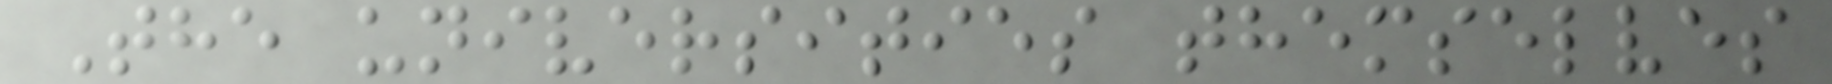The universities themselves
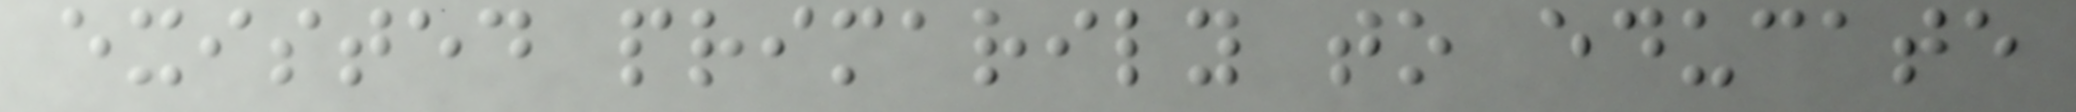existed primarily to educate
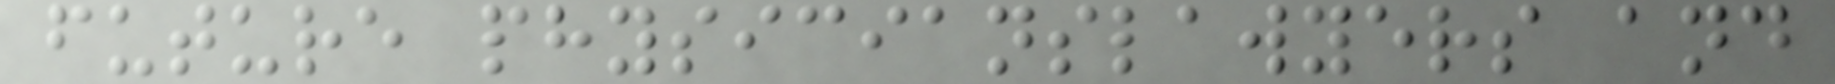future physicianslawyers and
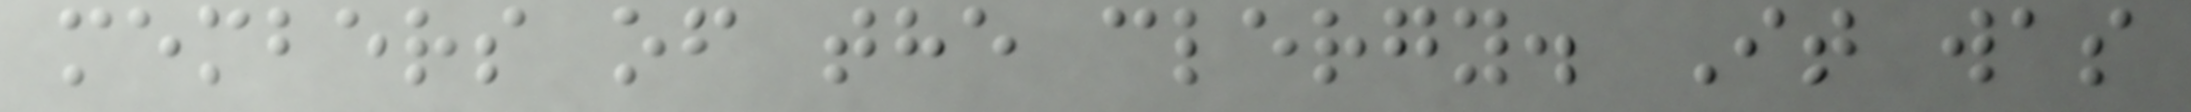members of the clergy. It was
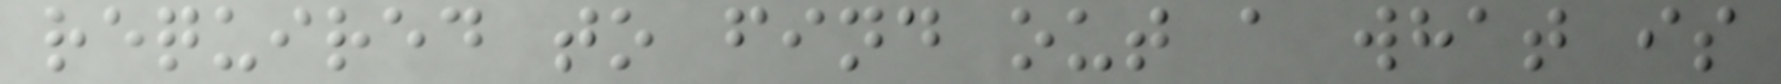required to find out a what is
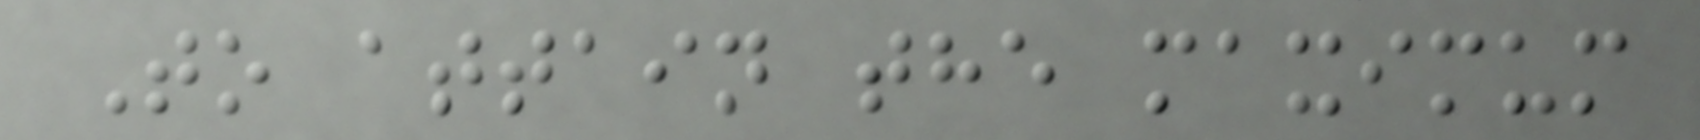To attain the maximum
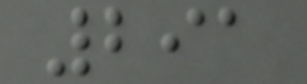291
